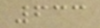633
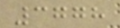3778
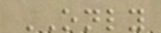ONLY
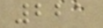221
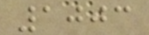1003
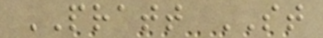PRATT ST
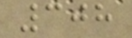308
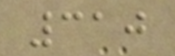310
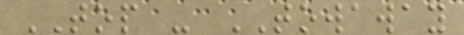TOP - TOWAWAY
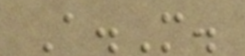A.M.
